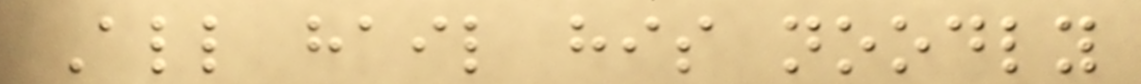All hail his noodly
